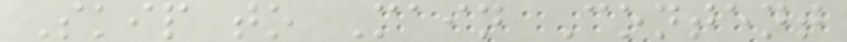Skip to Main Content
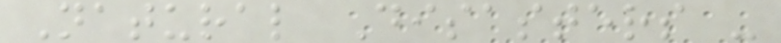Natural Disasters -
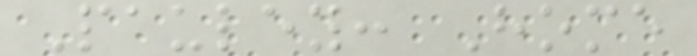Pauley: Home
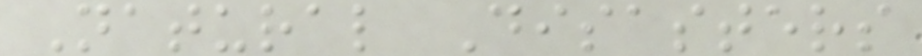Natural Disasters
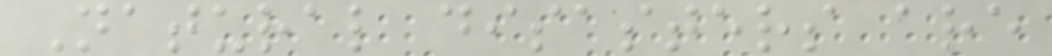Natural disasters are
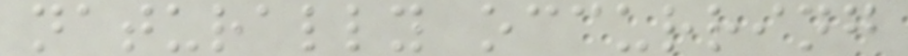naturally occurring
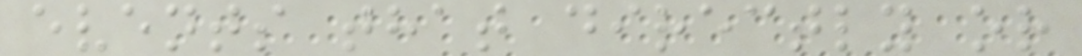events that directly or
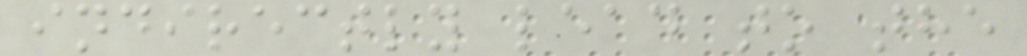indirectly lead to the
